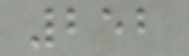252
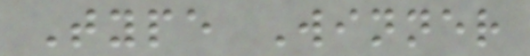Type Winner
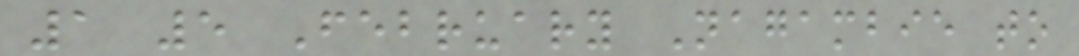1 5 February Nagambie to
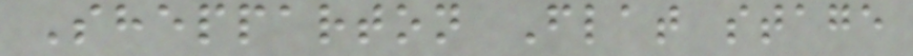Shepparton Flat stage
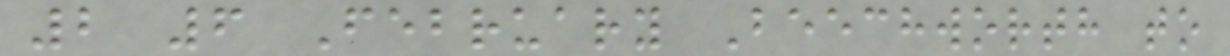2 6 February Beechworth to
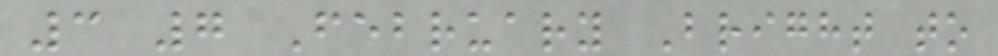3 7 February Bright to
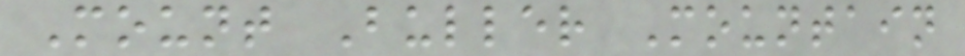Mount Buller Mountain
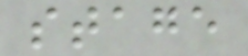stage
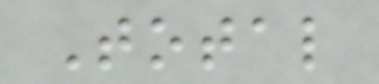Total
